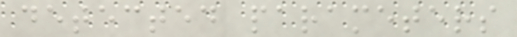detected parameters
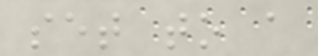set to a
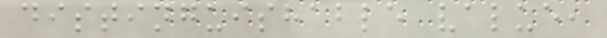distinguishable value,
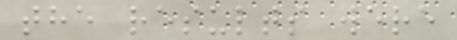the results were
